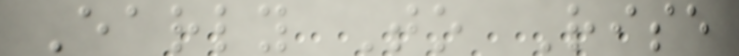Early To Rise
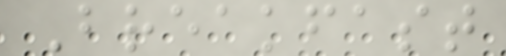Breakfast
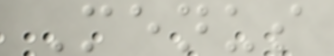Menus
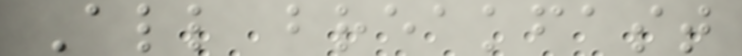All breakfast
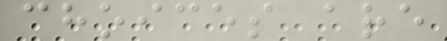choices are
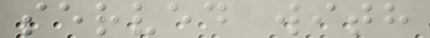served with
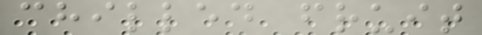chilled fruit
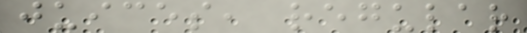juices, regular
